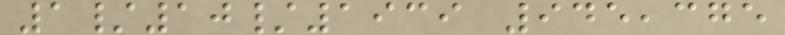1/10/1939 945,375
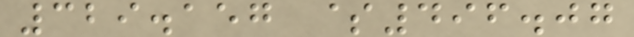329.157 $496.07
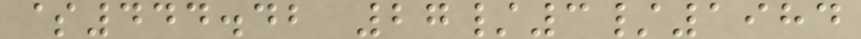$444.42 27/3/1984
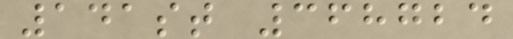141st 368724
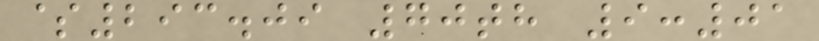$293.09 70th 9:01
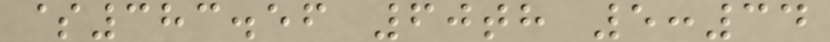$383.56 60th 5:34
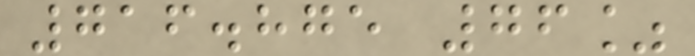716.875 76%
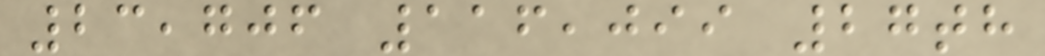23,706 116,099 27th
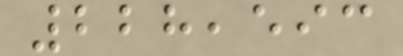228,593
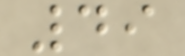49
